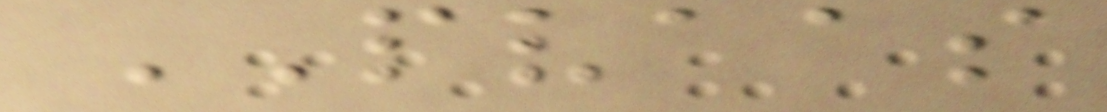PVAAS
